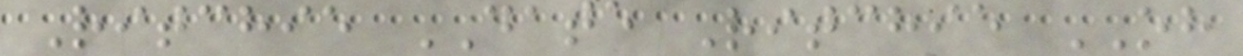Ritchie DATE Ritchie OH
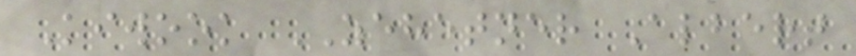Kiwook ZEHETNER Albert
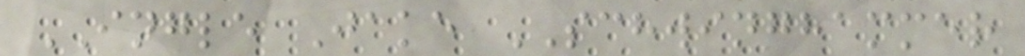INGLE Jake SCHWINGHAMMER
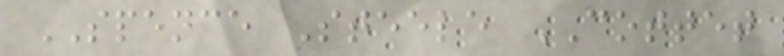SPENCE Steele COTTET
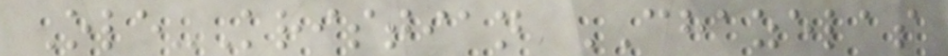Ole-Kristian CHAZELAS
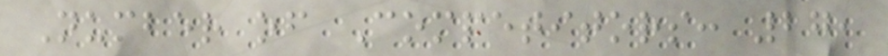Number of Competitors: 27,
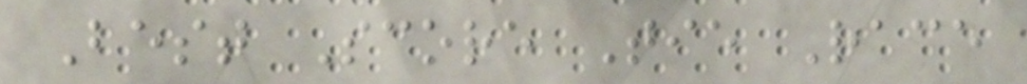Best Score Tie Race
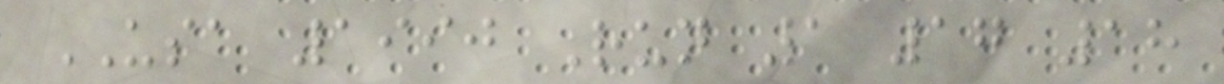USA 1990 Run 1 17 18
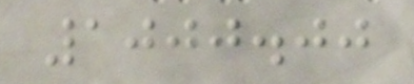1000.00
